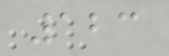123
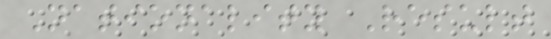Nationality Result
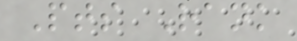Pts Rank
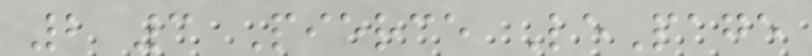2 3 Pierce LePage
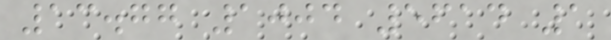13.77 1004 5614 1
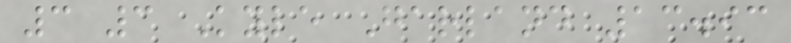3 3 Kyle Garland 13.93
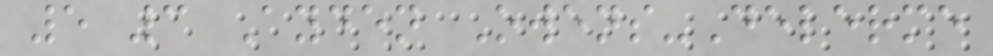5 3 Ayden Owens-Delerme
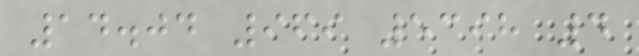14.04 969 5398 4
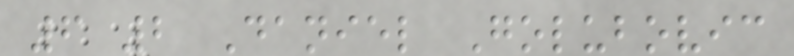6 2 Daniel Golubovic
